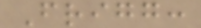Frigg:
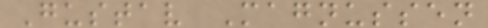Gustav Magnussen
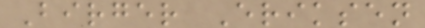Birger Eriksen
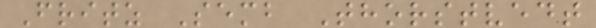Fritz Semb Thorstvedt
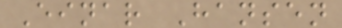Einar Hansen
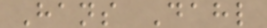Hans Dahl
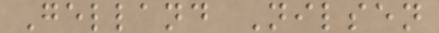Gelland Nilsen
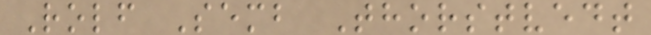Rolf Semb Thorstvedt
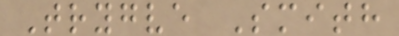Trygve Smith
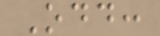Odd:
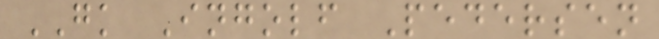GK Ingolf Pedersen
